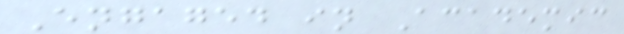Engaged in Academic
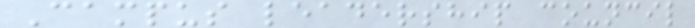Campus leadership council
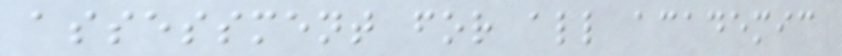assessment for all academic
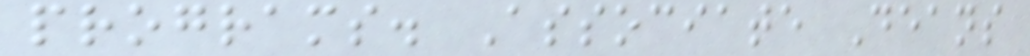programs. Associate Deans
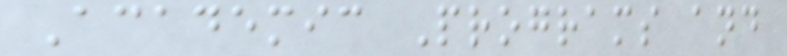Academic Programs and
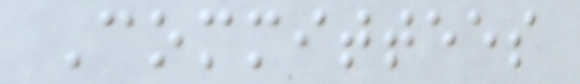Committees
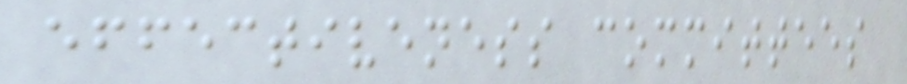effectiveness committees
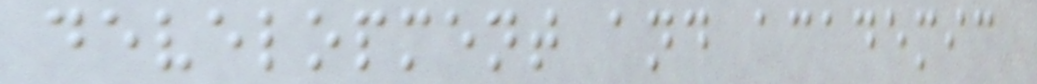development and academic
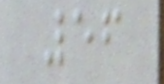56
